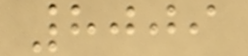8009
